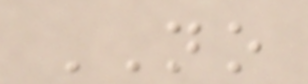NO
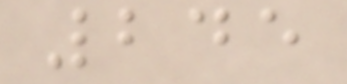245
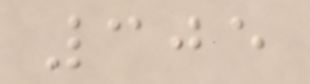305
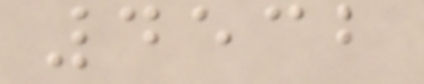4532
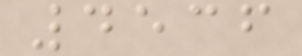4536
